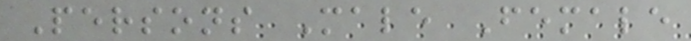Persons Male Female
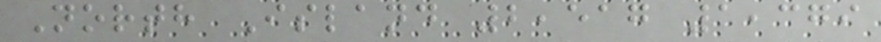North Island 2,517 1,379
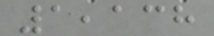1,138
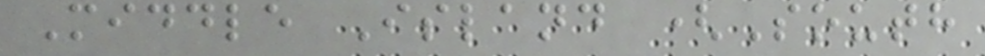Middle Island (South
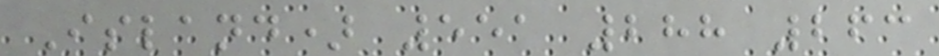Island) 551 288 263
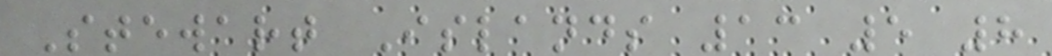Stewart Islands 13 5 8
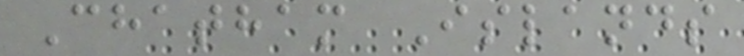Chatham Islands
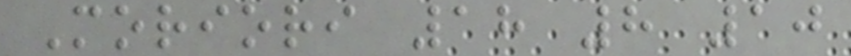Moriori 18 8 10
